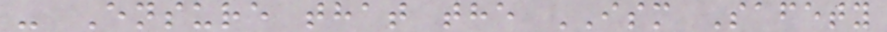- Ensure that the ISM Safety
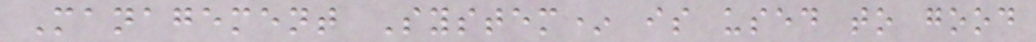Management System* is used to good
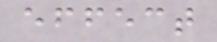effect
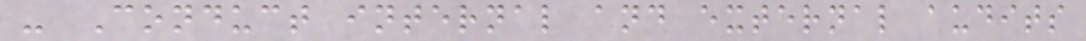- Conduct internal and external audits
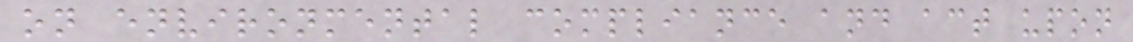on environmental compliance and act upon
